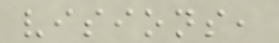visions,
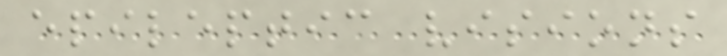epileptic visions
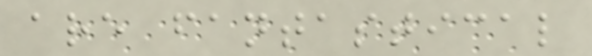are fantastical
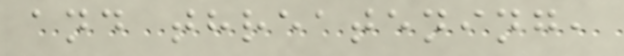and threatening,
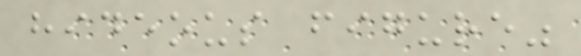hideous figure"
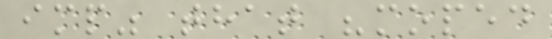imp" that "moped
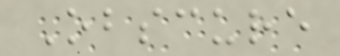Obscure
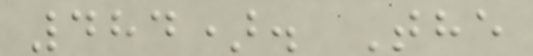484). The
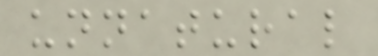unnatural
